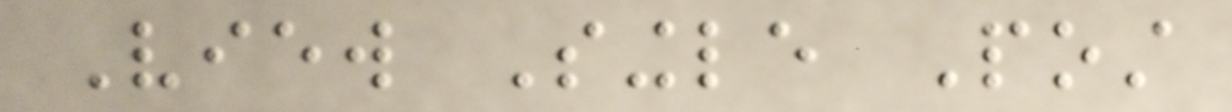View Single Post
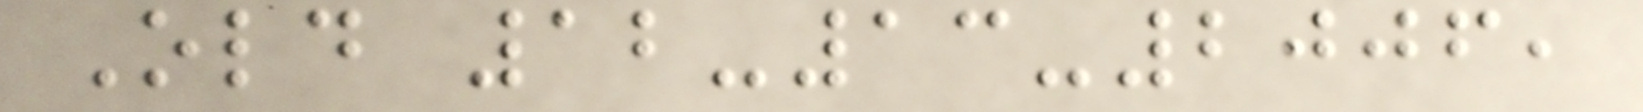Old 12-13-2006,
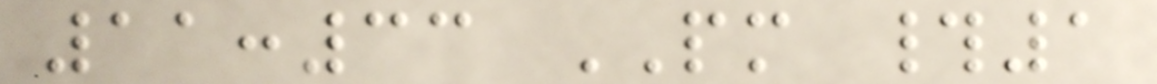11:33 PM #1
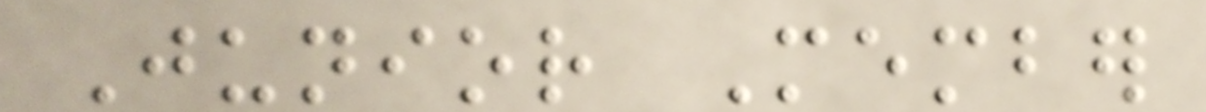Junior Member
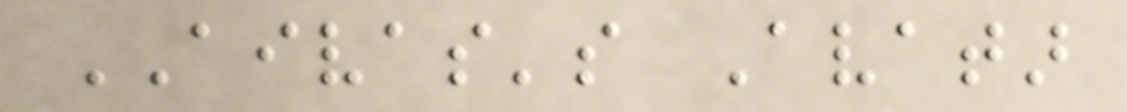AIVAS's Avatar
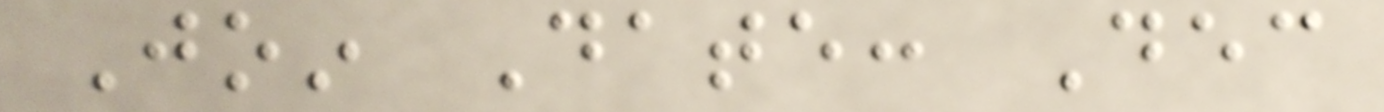Join Date: Dec
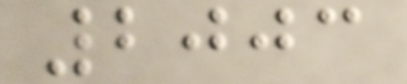2003
